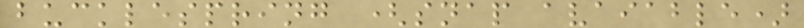bucklespring (snap avaiable)
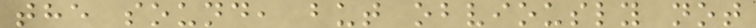the sound, but obviously not
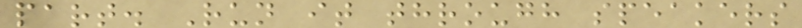part. Run it through speakers
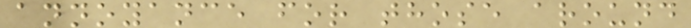annoyance for those around
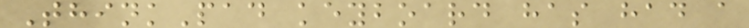ThinkPad keyboard has had a
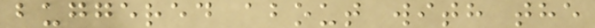buggered about with the
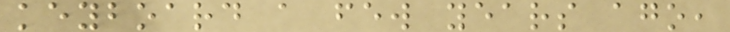keyboard a few years ago,
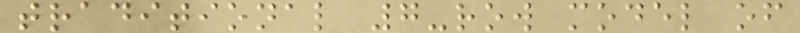traditional 7-row model of
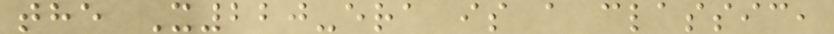the X220-era is a classic,
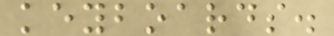keyboards.
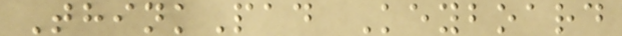ThinkPad Keyboard
